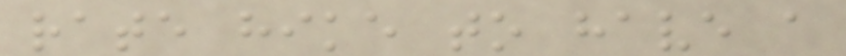rate hike to have a
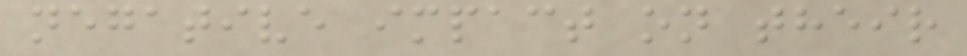negative impact on their
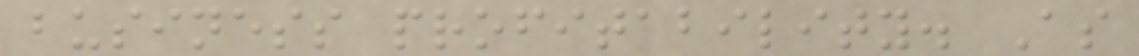business profitability. As
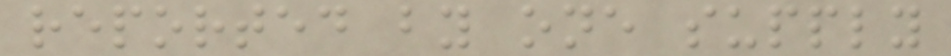reported by one supply
